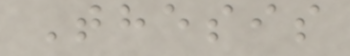Thesis
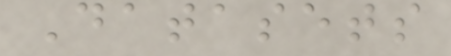Datasets
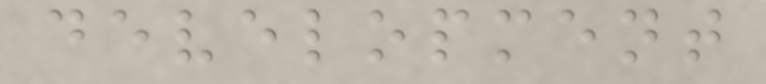development
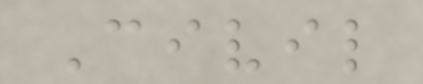Civil
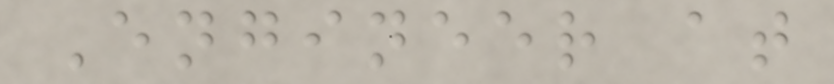Engineer at
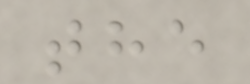the
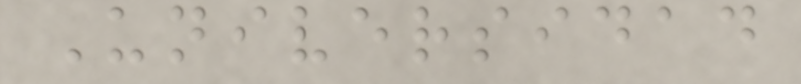Universidad
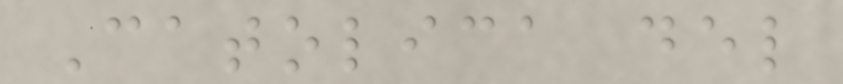Catolica del
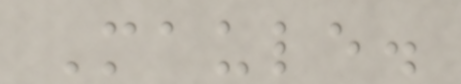Maule.
